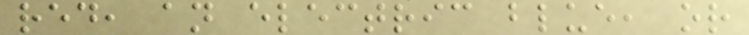red, an electric blue, or
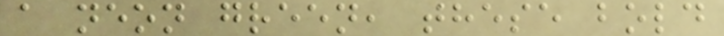a neon green, these bold
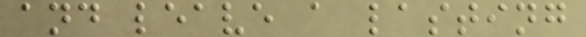and leave a lasting
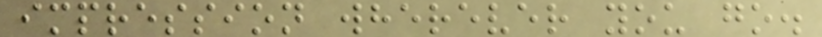impression wherever you go.
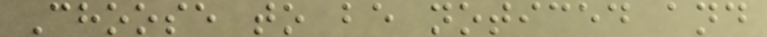Choose to be noticed and
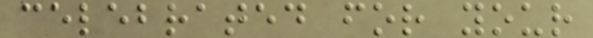celebrated for your
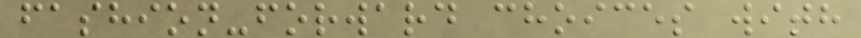fashion-forward choices with
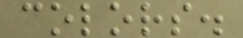colors.
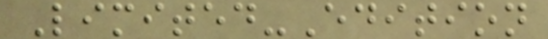Limited-Edition
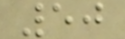50
